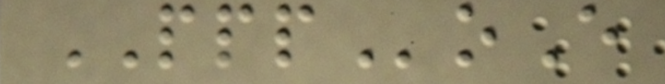PPPoE
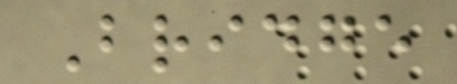Bridge
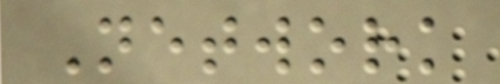Network
